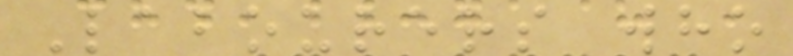Labourers who
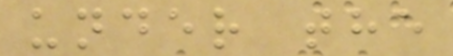under the
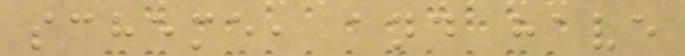scheme, and have
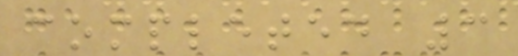completed 3
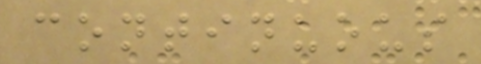continuous
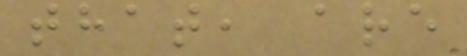that, are
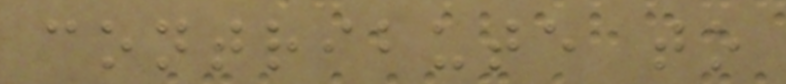contribute to
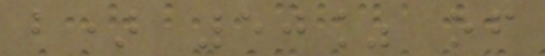b) 50% of
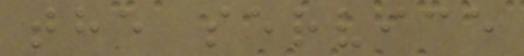the service
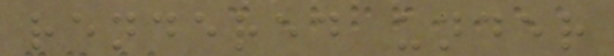rendered under
